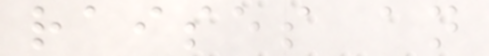raises an
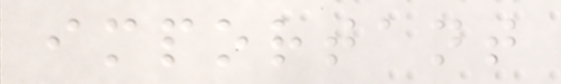important
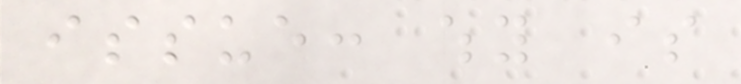issue: why is
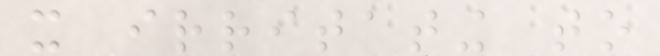it irritating to
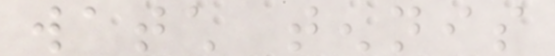watch tennis
